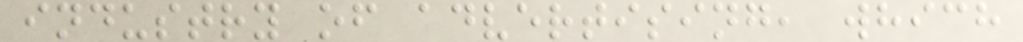industry of advertising, which
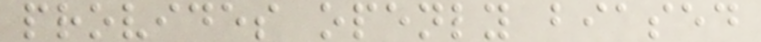provides openly biased
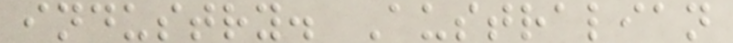industry. Australian
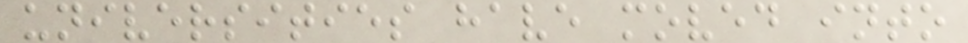universities have moved into
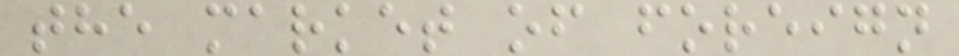the market of foreign
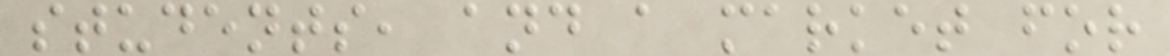students, and a market for
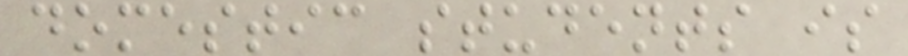domestic students is
